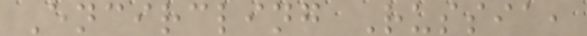Encircling Russia,
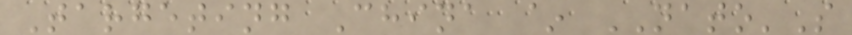Targeting China ~ NATO'S
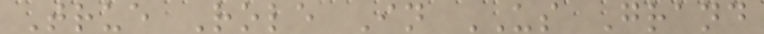True Role In US Grand
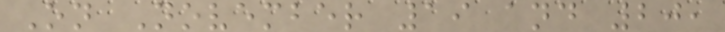On November 19 and 20,
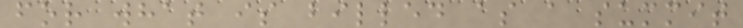for what is billed as a summit
